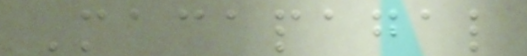Macapagal
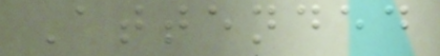Attended
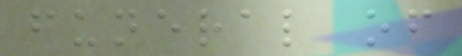funeral of
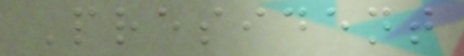President
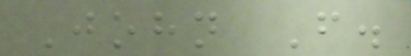John F.
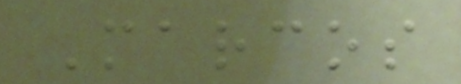Marcos
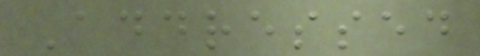Addressed
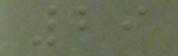29
